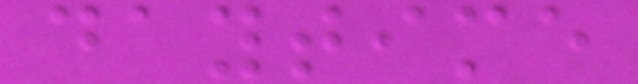daytime
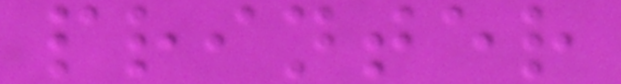printer
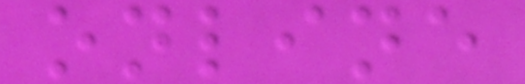online
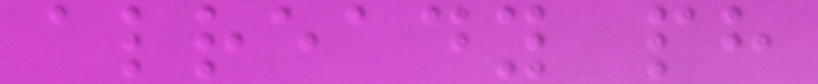already ph
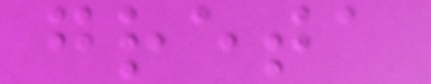greta
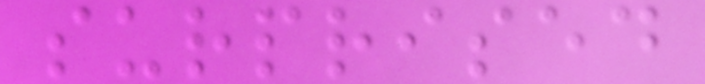surprised
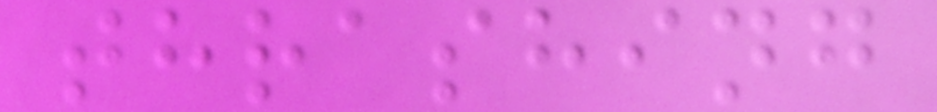thrashing
